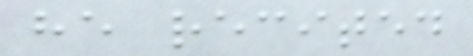he recited
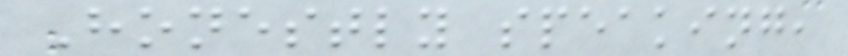Honestly speaking,
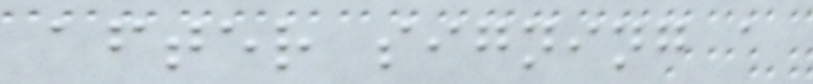after signing a
